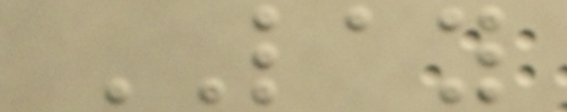LAY
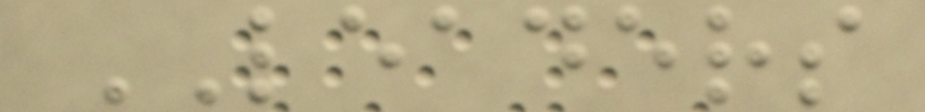LEADERS
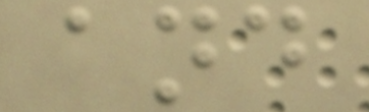and
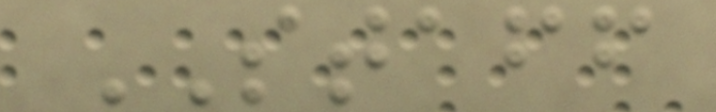STAFF
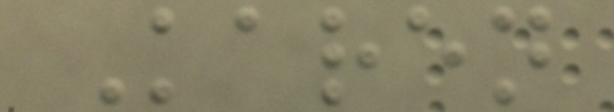Karen
